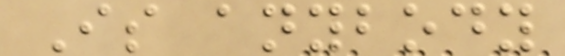Is anybody
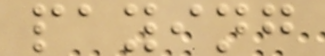paying
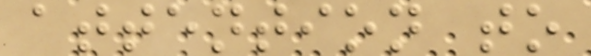attention to
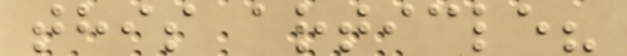this article?
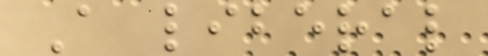A liberal
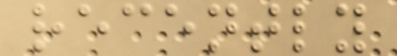recently
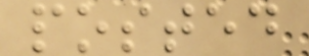posted
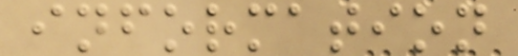information
